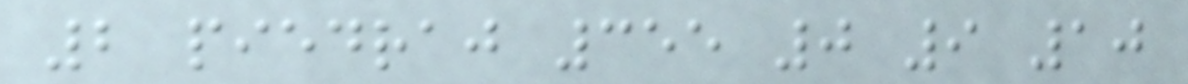2 piedraj 355 0 9 10
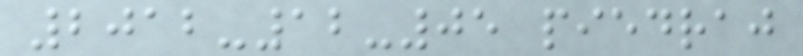2012-12-05 piedraj
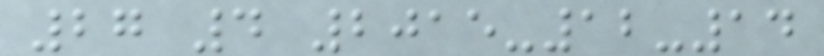27 4 2015-12-14
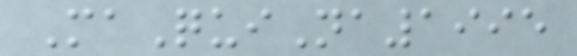MaQuiNa1995
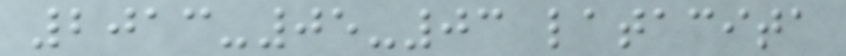2013-05-03 latacita
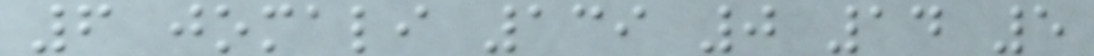6 jomali 139 0 14 5
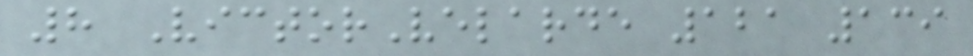8 VictorVelarde 121 139
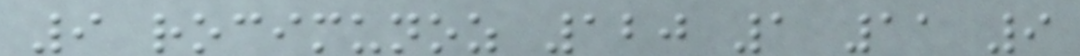9 rocimunoz 120 1 11 9
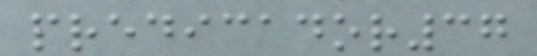predicador37
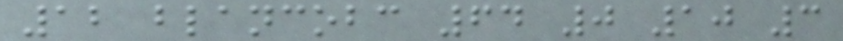12 blancobc 64 0 10 3
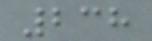238
